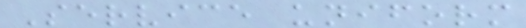Service uniform
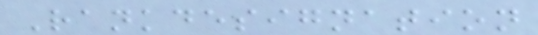Rankdesignation
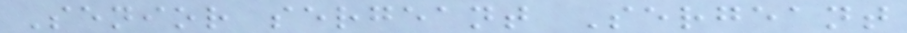Senior sergeant Sergeant
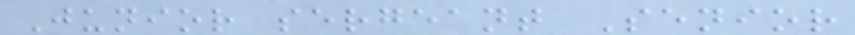Junior sergeant Senior
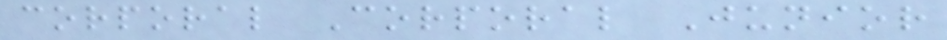corporal Corporal Junior
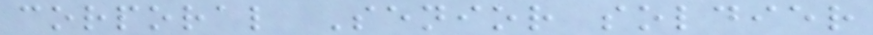corporal Senior soldier
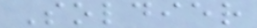Soldier
